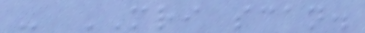- MRI scan.
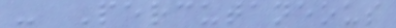- Percutaneous
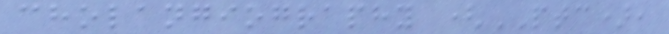cholangiography (PTC),
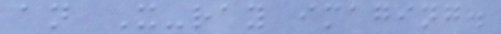an X-ray imaging.
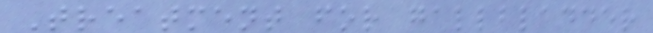Treatment for gallbladder
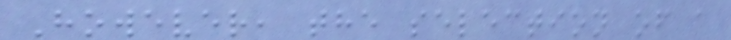However, the selection of a
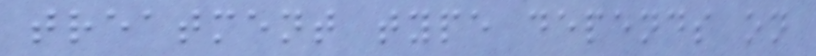treatment type depends on
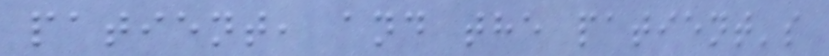patient, and the patient's
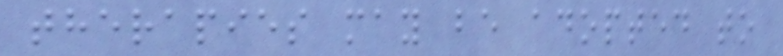therapies may be adopted to
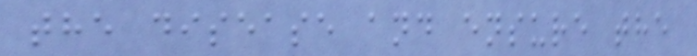the disease and ensure the
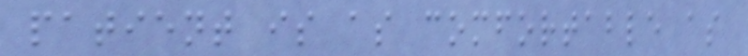patient is as comfortable as
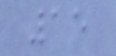15
